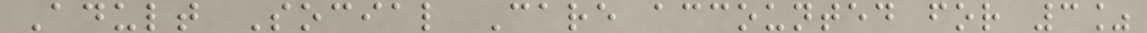Adult Social Care accounted for 3%
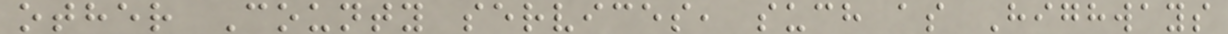other County services, such as Highways
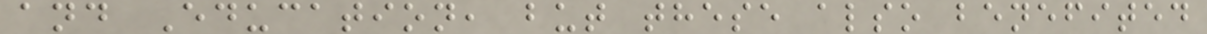and Education, but these also benefited
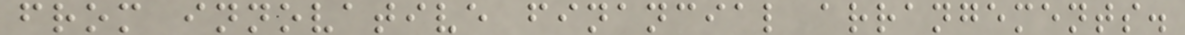from innovative financial arrangements.
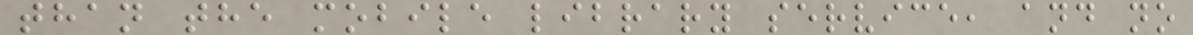than the mobile library service, and no
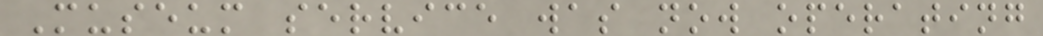Museum service was now operating
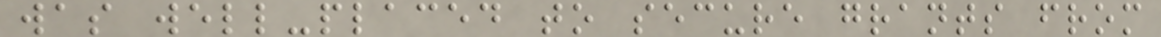was well-placed to secure grants from
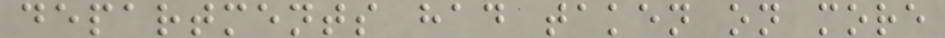departments had taken on more
